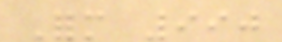Form 990
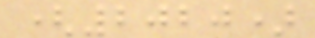(2020)
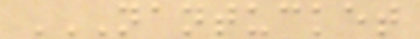NANTUCKET
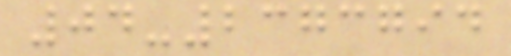04-2373794
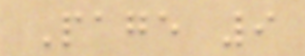Page 9
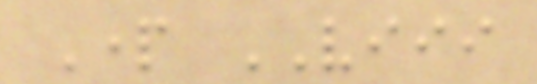Part VIII
